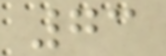73
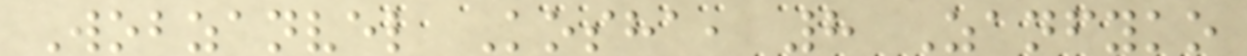Wobzanvel Kosha, 8 Zanfyko
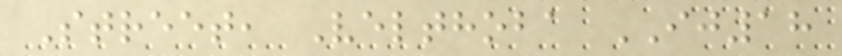Street, Velthoba IJ18
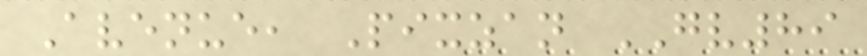Avenue, Pixzan GV89
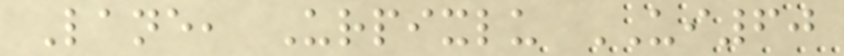Lane, Urpixlu UI60
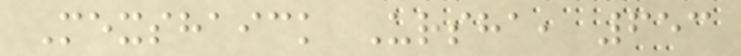Mexshaick Ursha, 653
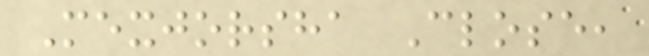Mexjorsha Close,
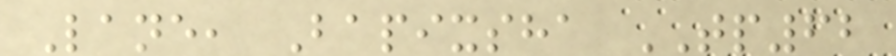Lane, Bapixsha TP62
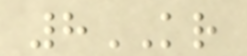8KR
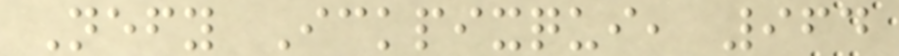Nefy Ickpixqui, 964
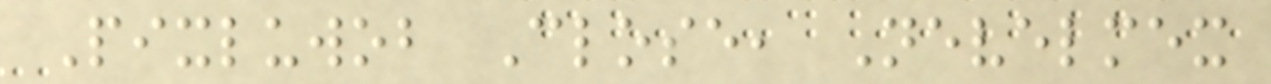Pixluwob Close, Nevelmex
